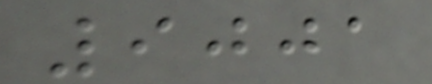9001
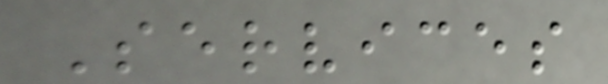Services
